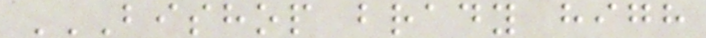BISHOP BRADY HIGH
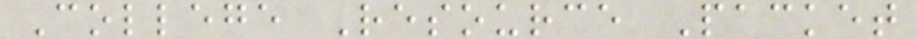College Resource Packet
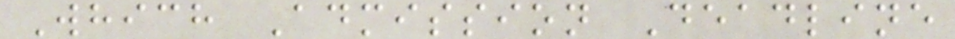Which Admission Deadline
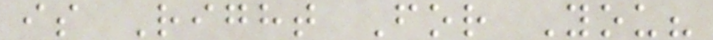is Right For You?
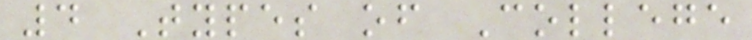4 Types of College
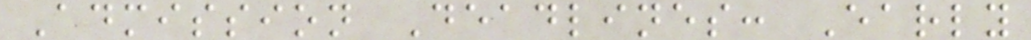Admission Deadlines: Early
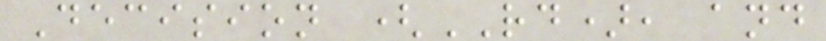Decision (RD), and
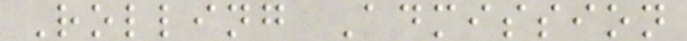Rolling Admission
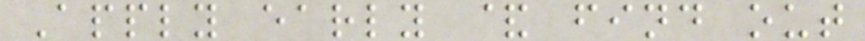Apply early & find out
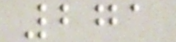271
